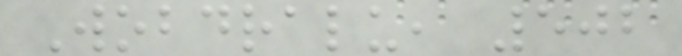Wobdralu, 502
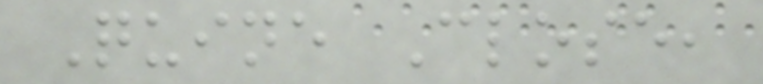Quine Close,
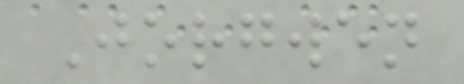Jorgwen
